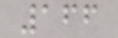166
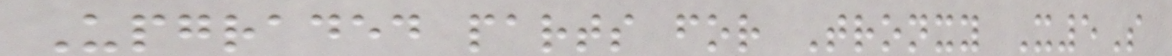Upgraded parts for Tronxy X5S
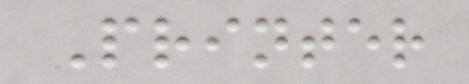Printer
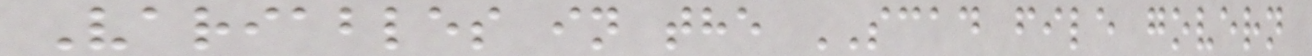Variables in the SCAD file govern
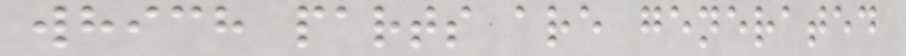which parts are generated
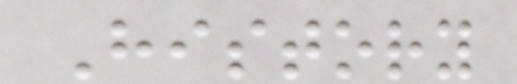History
